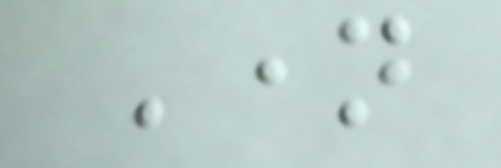Name
